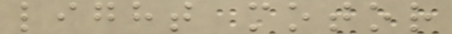light motor
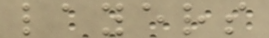layers
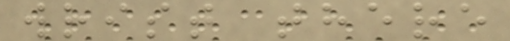wrist there
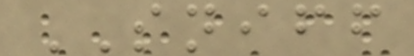SNIFF
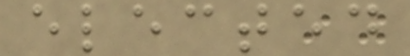elected
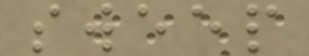sweep
